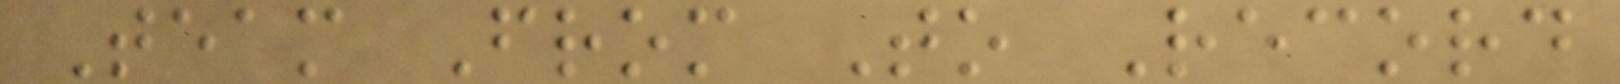Team From To Record
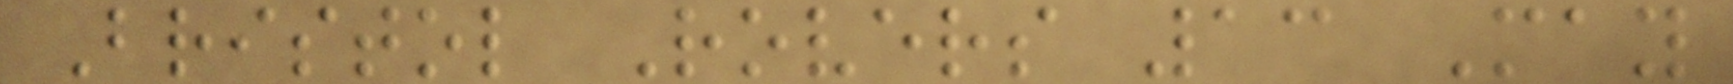Bristol Rovers 13 May
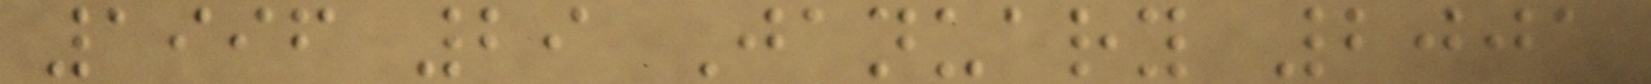1996 29 January 2001
